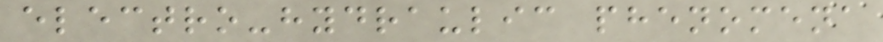electro-hydraulic phenomena
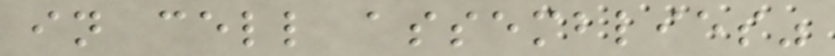in cell assemblies"
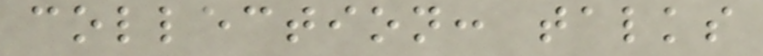collection: talks
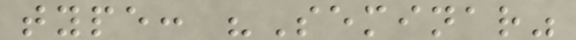type: "Seminar"
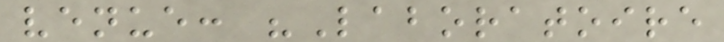venue: "Laboratoire
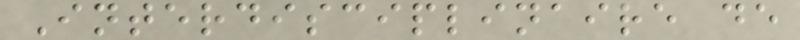Interdisciplinaire de
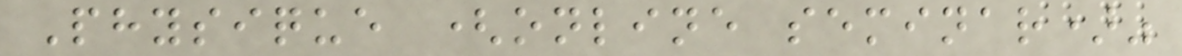Physique (online seminar)"
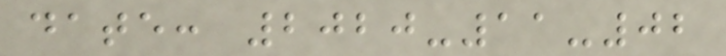date: 2020-11-02
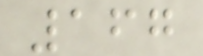167
